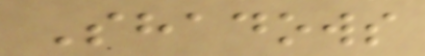Shadows
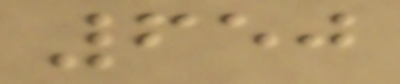650
